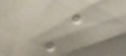A
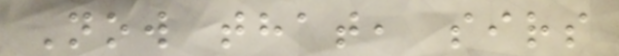Now that, sirs
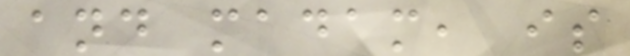and madam, is
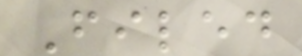Filed
